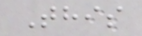This
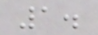1.
